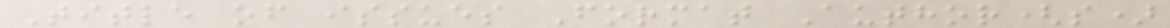Title of issues Format Author(s)
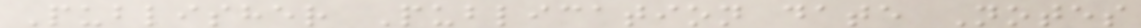Publisher Publication date Notes
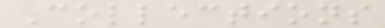Collections
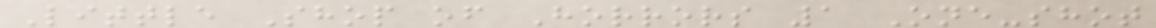Little Shop of Horrors 1 One-shot
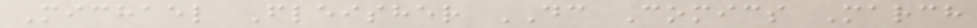Michael Fleisher DC Comics March
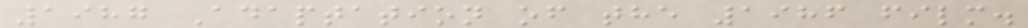1987 Adaptation of the 1986 film.
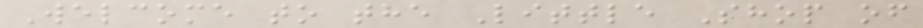Welcome to the Little Shop of
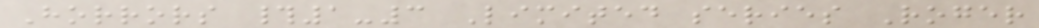Horrors #1-3 Limited series Roger
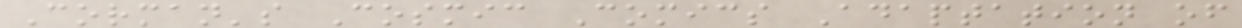Corman's Cosmic Comics Adaptation of
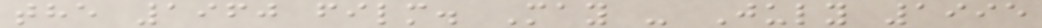the 1960 film. May - July 1995
